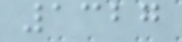1327
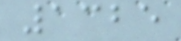1325
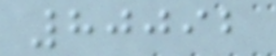80092
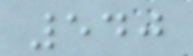540
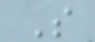S
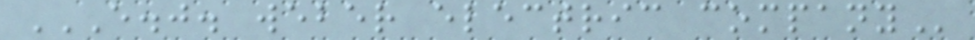E.J. WEBER ELECTRIC COMPANY
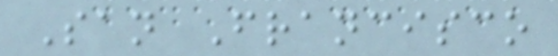San Francisco
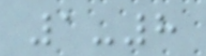1-8
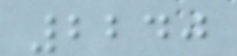2240
